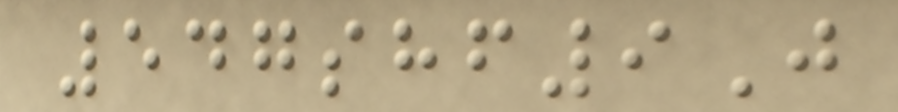547shf9J
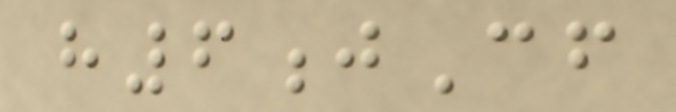h6jCf
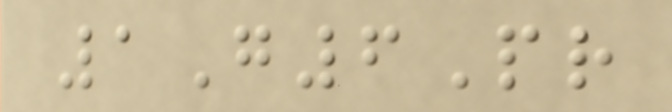1G6Pr
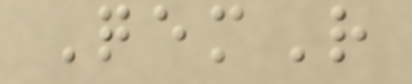QemR
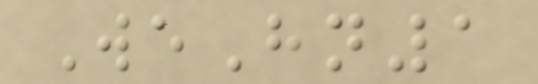WeHn1
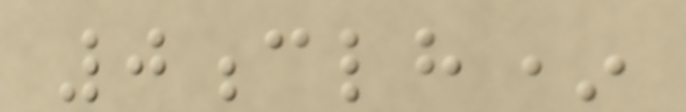0clh*
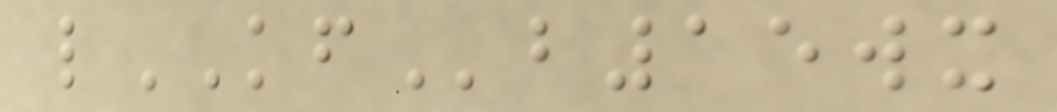lKFb15wx
